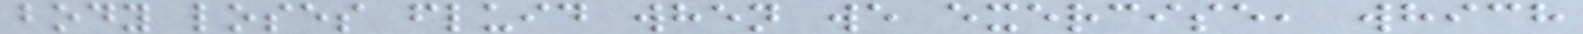body loses fluid when we exercise, which
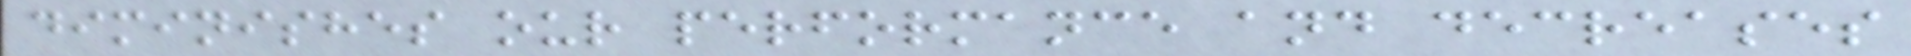diminishes our performance and decreases
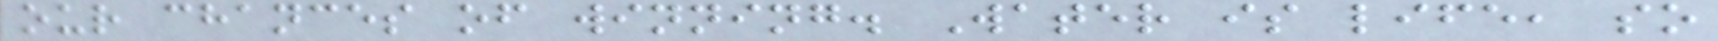our chances of winning. Water is life, so
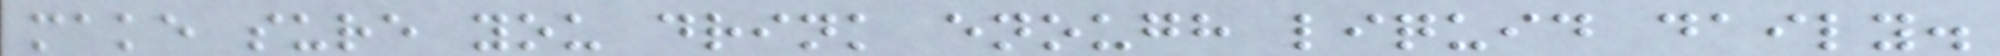make sure you drink enough liquid daily.
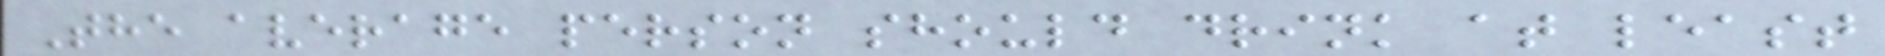The average person should drink at least
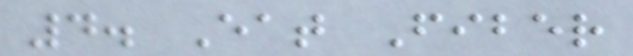4. Eat Fiber
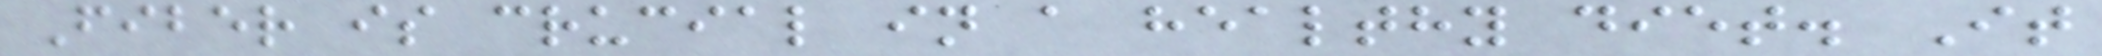Fiber is crucial in a healthy diet. It
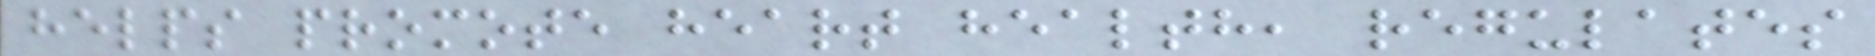helps promote heart health, regulates
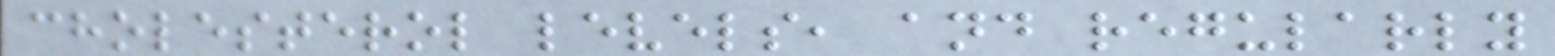cholesterol levels, and regularly
